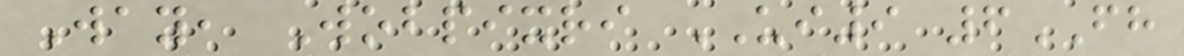Way, Wobpixri UI9 6FH
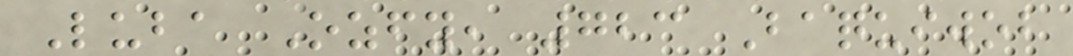Luba Ozfy, 723 Baquiwob
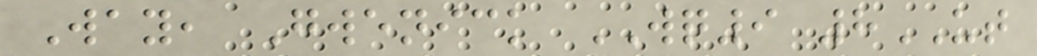Way, Gwenick WQ9 8UT
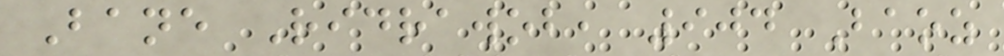Bane Ridrawob, 904 Baoz
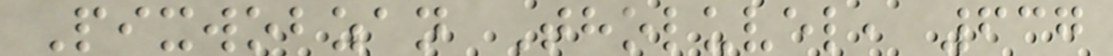Pixwobzan Tholuvel, 637
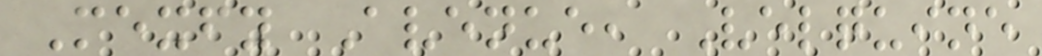Mexfy Avenue, Velquine
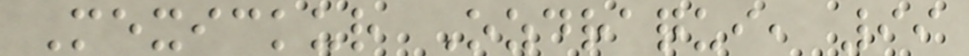Mexickur Ozdraqui, 99
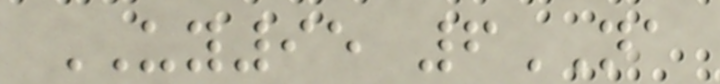UY95 6NA
